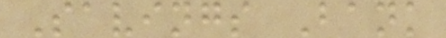Savings Bank
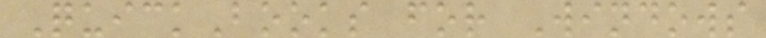QuickBooks for Windows
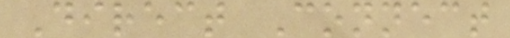Direct Connect
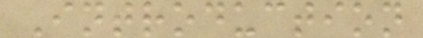Introduction
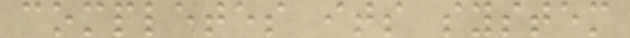completes its system
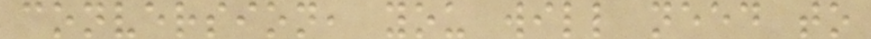conversion, you will need to
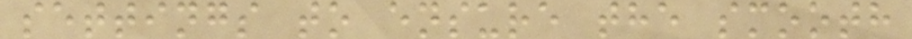settings to ensure the smooth
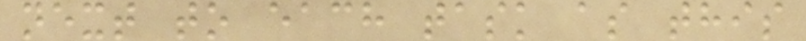next to each task as this
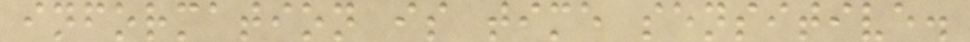information is time sensitive.
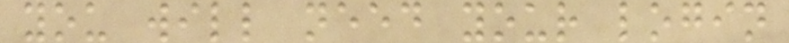you will need your login
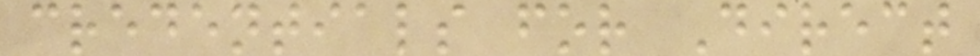credentials for Direct
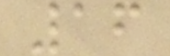16
